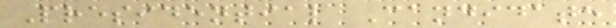Presidential Candidate
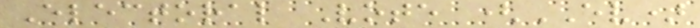Electoral Vote (EV)
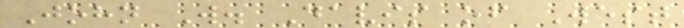John W. Davis of West
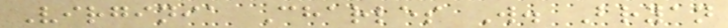Virginia Charles W. Bryan
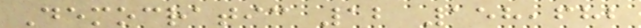Democratic 12 158,682
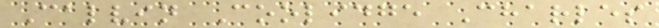Calvin Coolidge Charles
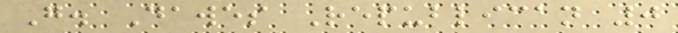G. Dawes Republican 0
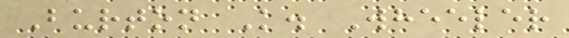Burton K. Wheeler
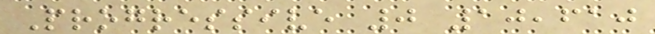Progressive 0 10,610
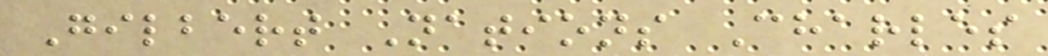Gilbert Nations Charles
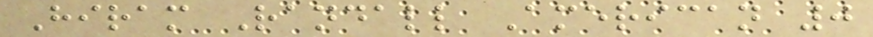Hiram Randall American 0
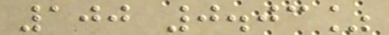100 0.03%
